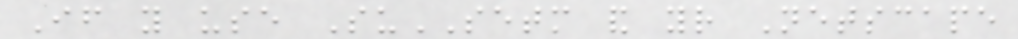If you use SuSETM and your Netscape
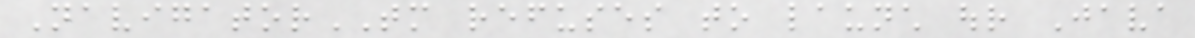NavigatorTM refuses to launch our Java
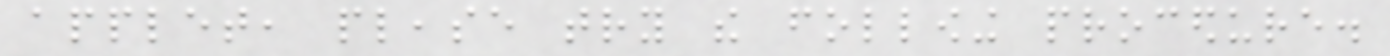applet, please try the following procedure.
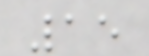15
